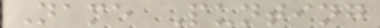Name Punting
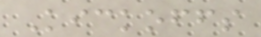Kickoffs
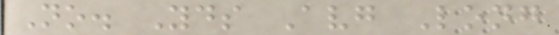No. Yds Avg Long
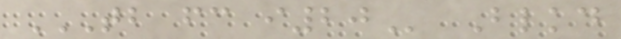TB FC I20 Blkd
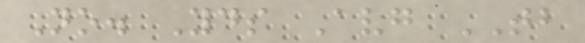No. Yds Avg TB
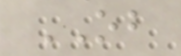OB
